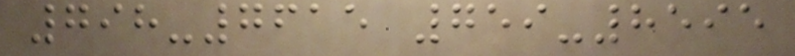798-7615 759-8595
